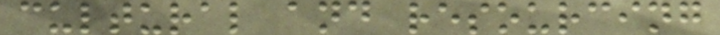cultural and resourcing
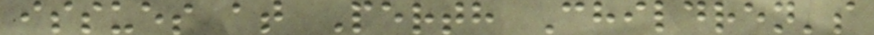issues at Perth Children's
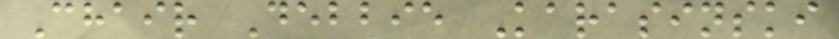Chair Debbie Karasinski
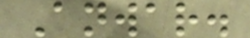Anwar.
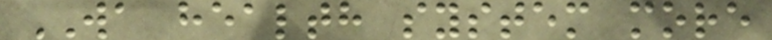WA health system more
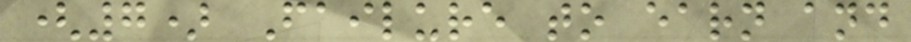(7) Failure to earn and
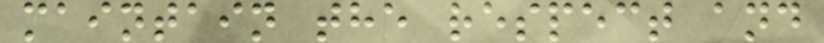maintain the respect and
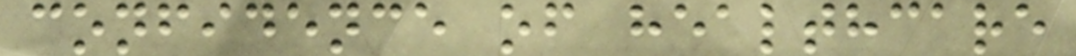confidence of healthcare
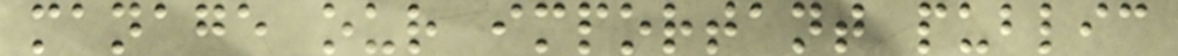manage our important public
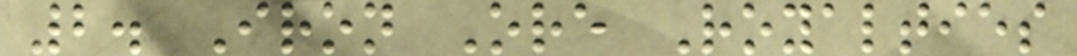2. Iron Ore Royalties
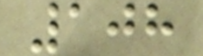108
